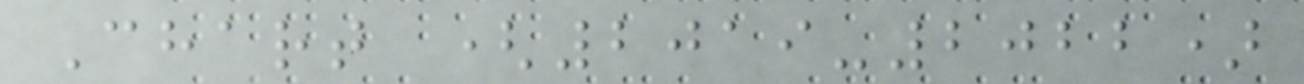Chart (2019-2022)
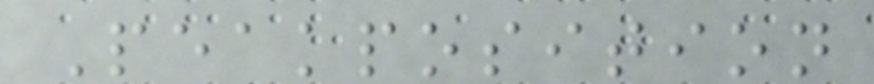Peakposition
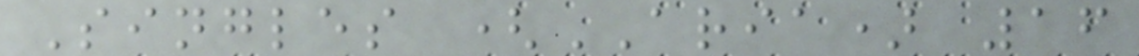Singles (ARIA) 16
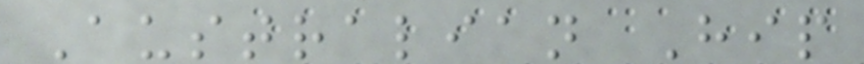Australian Hip
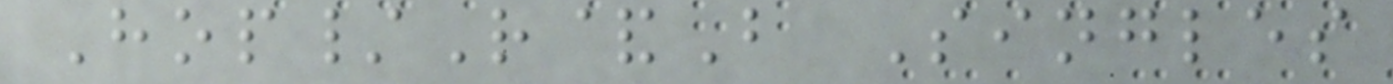Hop/R&B Singles
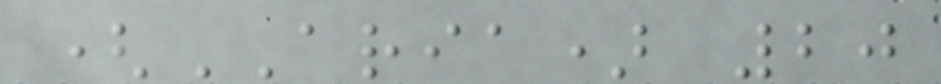(ARIA) 20
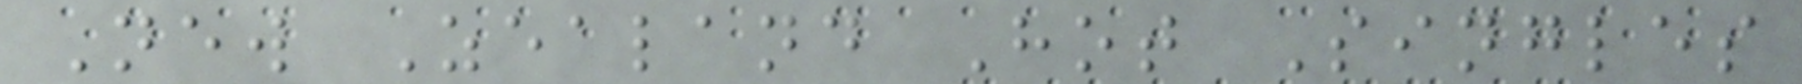New Zealand Hot Singles
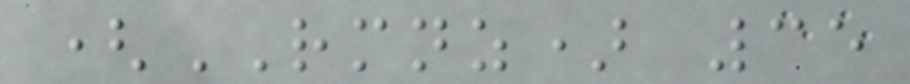(RMNZ) 35
